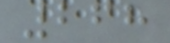268
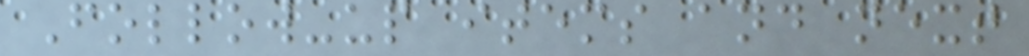Follow-up items and next
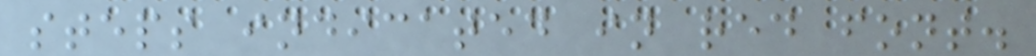steps indicated in red font.
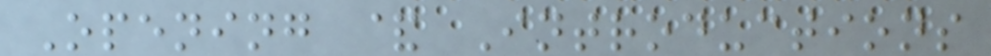Opening & Introductions
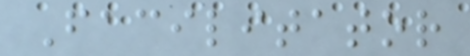Facilitator
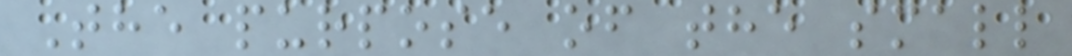The purpose of the small
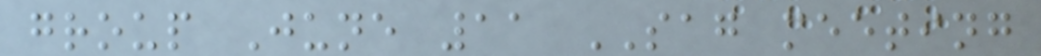group June 11 SAG meeting
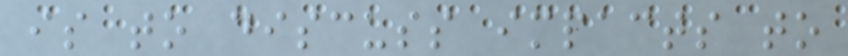is to discuss impacts to
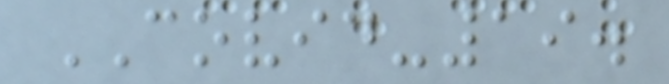COVID-19.
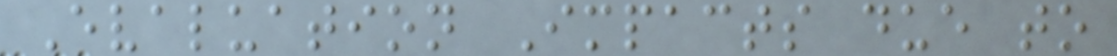Evaluation Impacts due to
